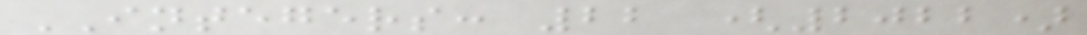INTEGERS: 22 (2022)
